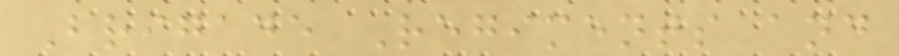Brigade Regiments and
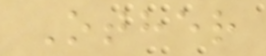Other
